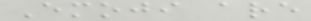Emoji are
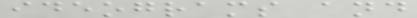ideograms and
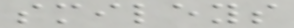smileys
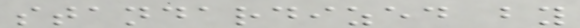standardized by
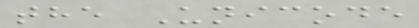the Unicode
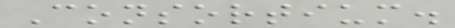Consortium.
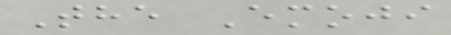The Emoji
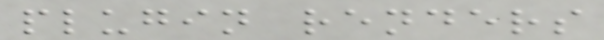plugin renders
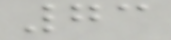73
